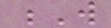W
